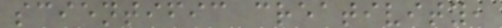scientific creativity,
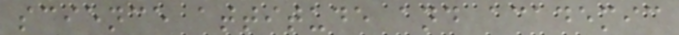science attitude and academic
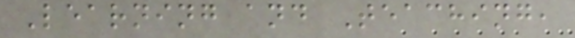Learning and Teaching,
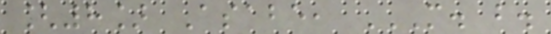[8] Asabe, M. B.
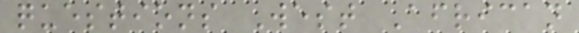questions West African
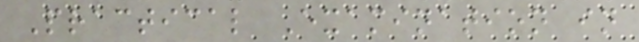Practical Examination in
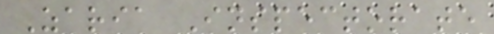Zaria Inspectorate
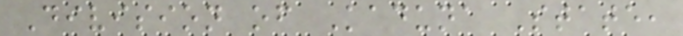Division of Kaduna State,
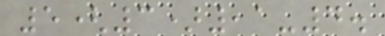5(3),1-4.
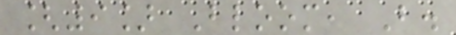[9] Bloom, B.
